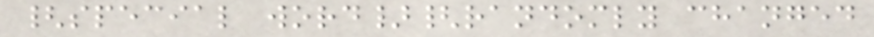{special word}{randomly changed
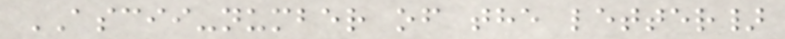ASCII-number of the letter}
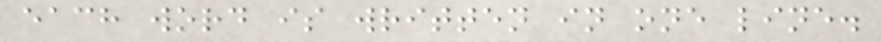each word is written in one line.
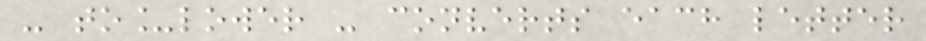- to_lower - converts each letter
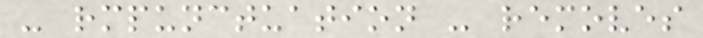- rmpunctuation - removes
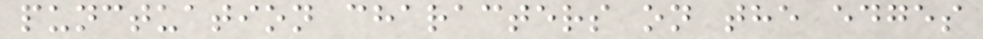punctuation characters on the edges
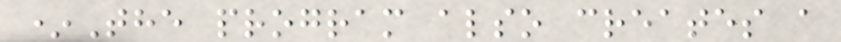*The program also creates a
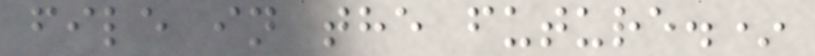file in the future.*
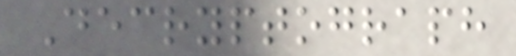Decryptograph
